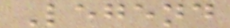Legend
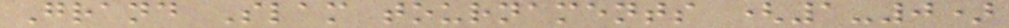Grand Slam tournaments (1-0)
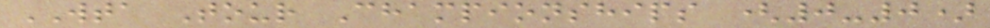WTA Tour Championships (0-0)
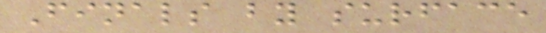Finals by surface
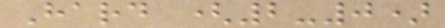Hard (2-0)
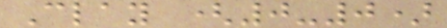Clay (0-0)
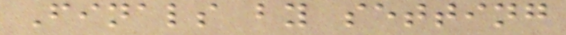Finals by setting
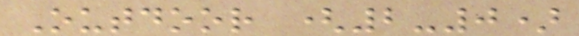Outdoor (2-0)
